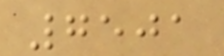7501
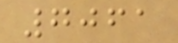7061
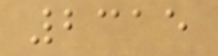2315
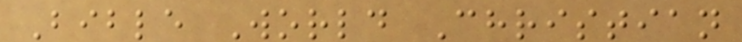Bible World Christian
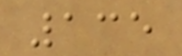135
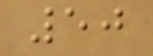50
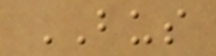BUS
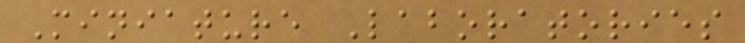Miniature Laboratories
